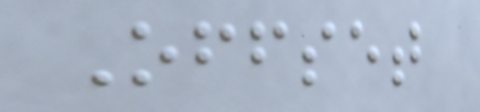Offset
